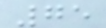75
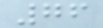76
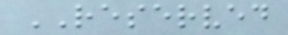RESERVED
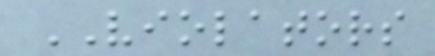VIOLATORS
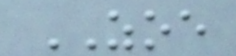ZOE
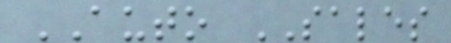AUTO SALES
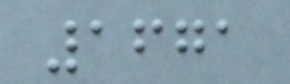1671
